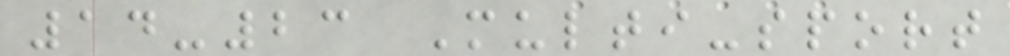14-23 Multi-sport
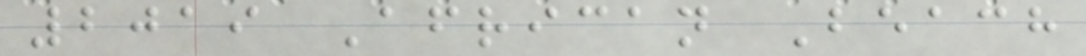2019 African Beach
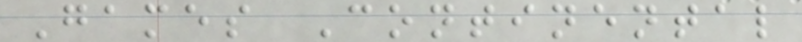Games Continental
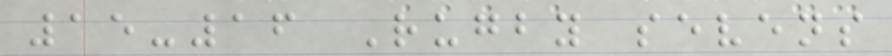15-16 Rugby sevens
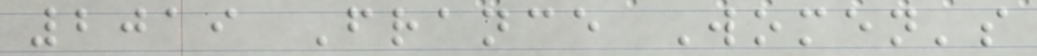2019 France Women's
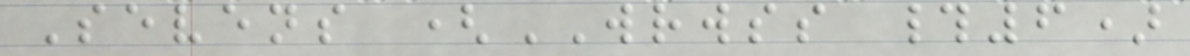Sevens (WRWSS #6)
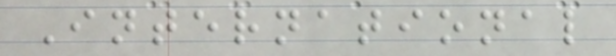International
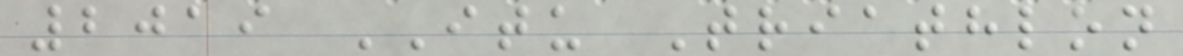2019 ITU Triathlon
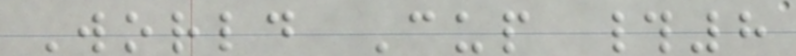World Cup #8
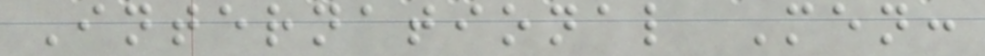International Men:
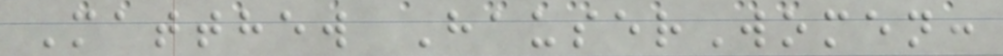Matthew HauserWomen:
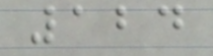124
